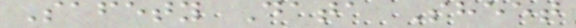Safety Data Sheet
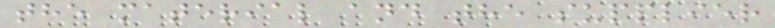the material and the supplier
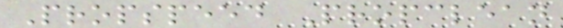Propspeed Propclean
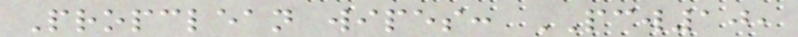Propclean wipes: PCW10,
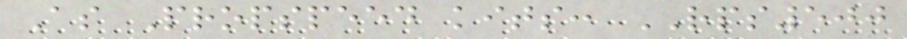As Propspeed kits: RPS500
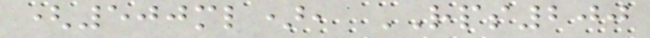(500ml), RPS200
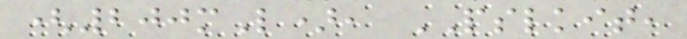(200mL), PSLKIT,
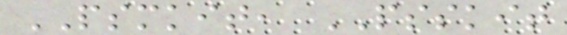PSMKIT, PSSKIT
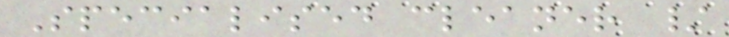Specialised cleaner /
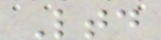Ltd
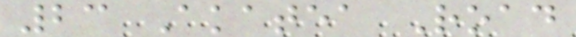23 Akatea Road
